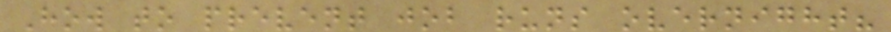How to prevent job runs overnight?
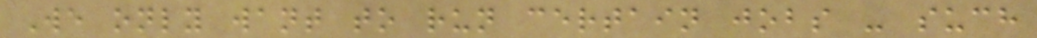We only want to run certain jobs - such
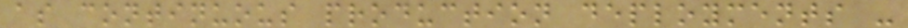as continuous production deployments -
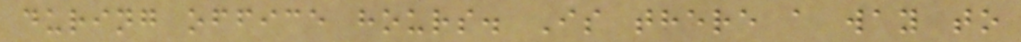during office hours. Is there a way to
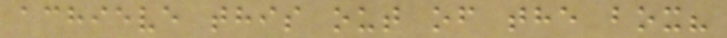achieve this out of the box?
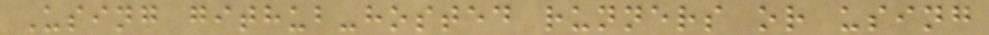Using github-hosted runners or using
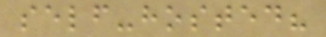self-hosted?
